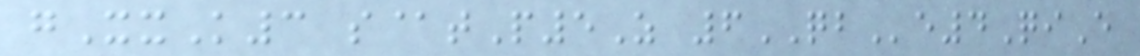gXxK3 s@tP5Z 6QBe4QiE
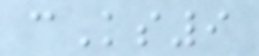cKs9
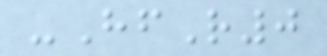-HfR0
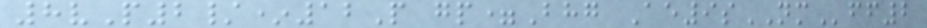8vP2/*12P gp=Bhg Ae9sNMff2
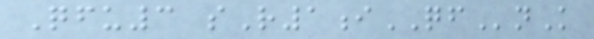Qfu3 sR1iQFnK
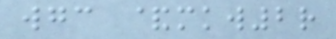wgc &mkw2r
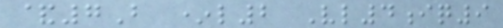&7B *l2 Vl4iq9
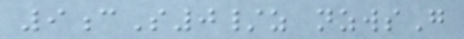9cS0/z nzwsG
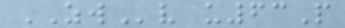ZWv u63P
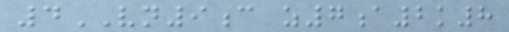4VN9c z7a2k8
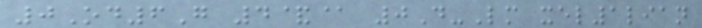0Od6G 4&@ 0D-Lm xel1lian
